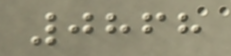0868
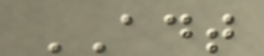ADT
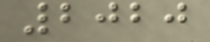2020
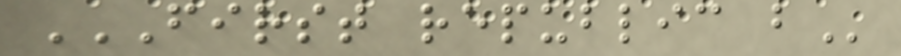FIRST REPUBLIC B
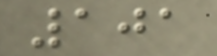101
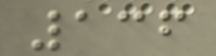136
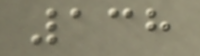138
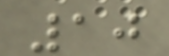10
